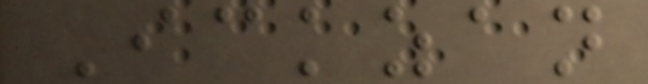Ickzan
